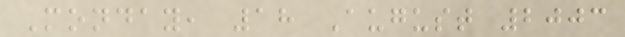Monday, 18 August 2003
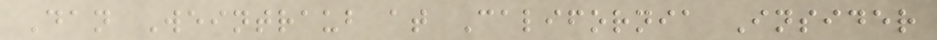Dan Weintraub at California Insider
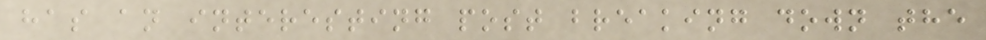has an interesting post breaking down the
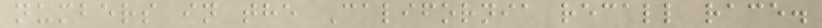numbers in the California recall race.
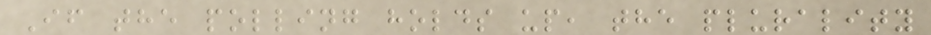If the polling holds up, the plurality
